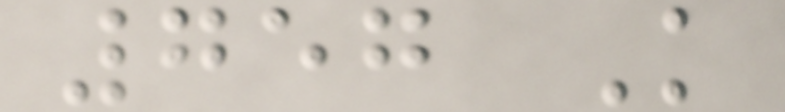757 K
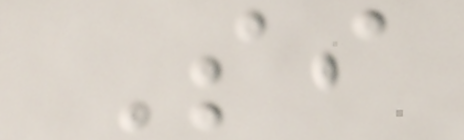Si
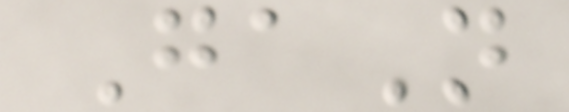GaN
